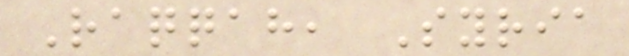Raqqah, Syria
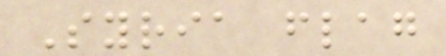Syria flag
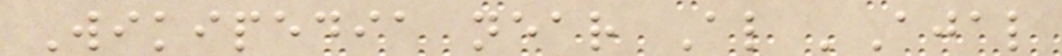Wikipedia near Al 'Ajal
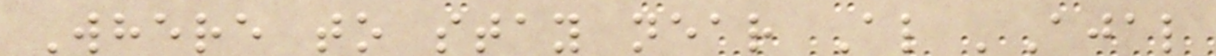Where to stay near Al 'Ajal
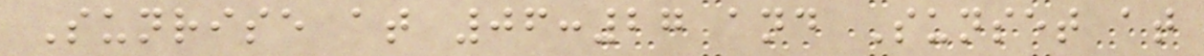Sunrise at 06:27 and Sunset at
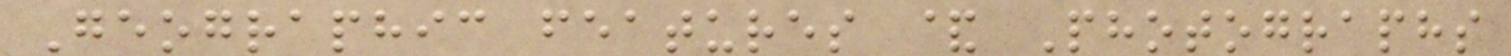Geographic features & Photographs
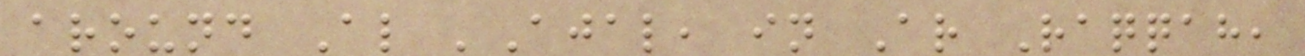around Al 'Ajal, in Ar Raqqah,
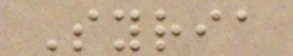Syria
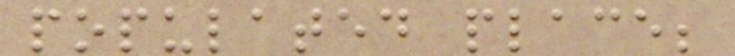populated place;
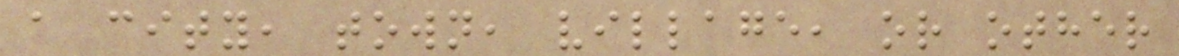a city, town, village, or other
